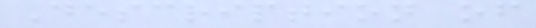Description of
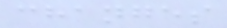changes
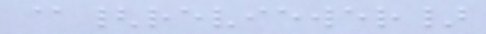@{reviewer}
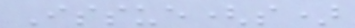Issue(s)
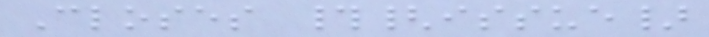Closes #{issue}
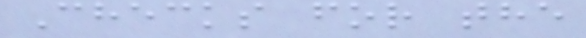Checks for the
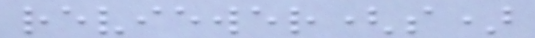reviewer(s)
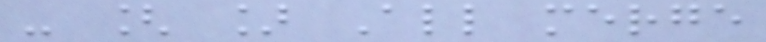- [ ] All merge
